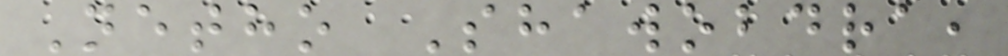Netho Shawobdra,
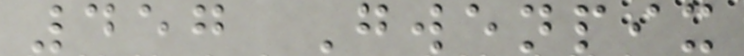457 Gwenpix
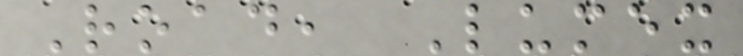Road, Lumex
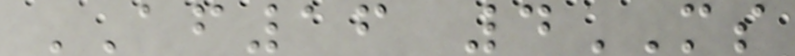AF16 4MS
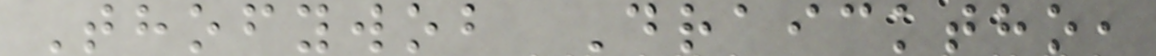Thofywob Draicktho,
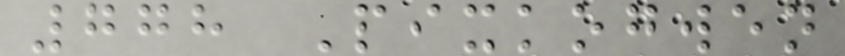778 Pixkogwen
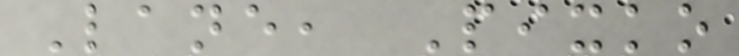Lane, Pixko
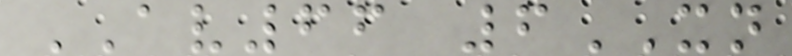AV66 6XN
